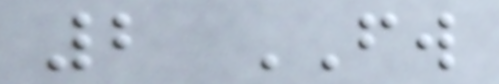2 FW
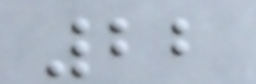22
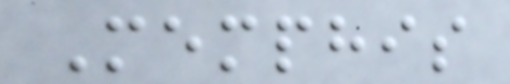Memphis
